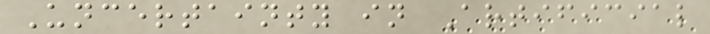Uncertainty in Artificial
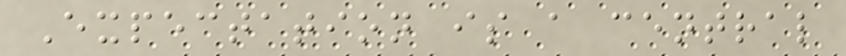Expectation is a central
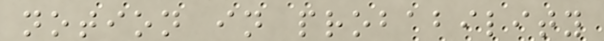notion in probability
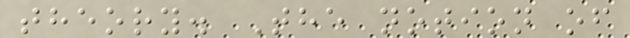theory. The notion of
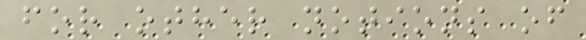for other notions of
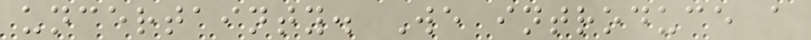uncertainty. We introduce a
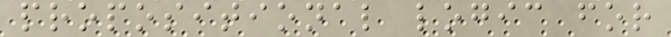propositional logic for
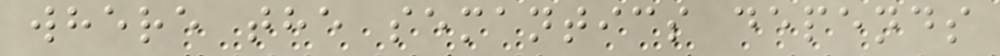where the semantics depends
